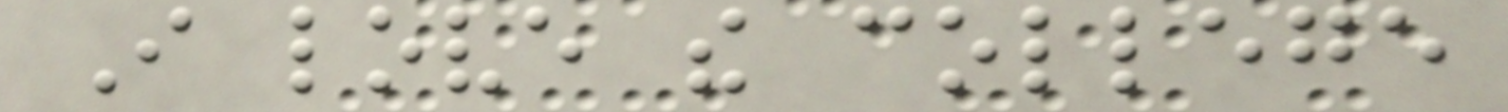I love the college
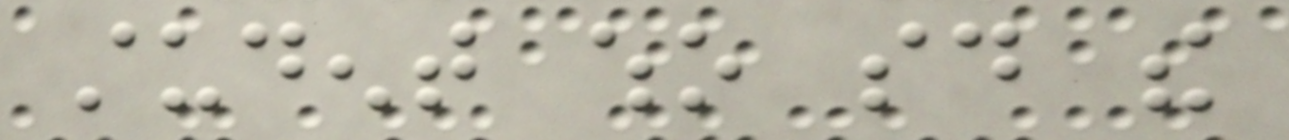student who said the
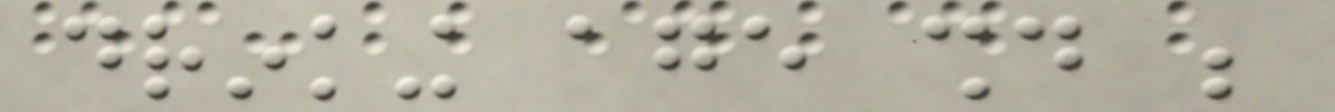drinking age should be
